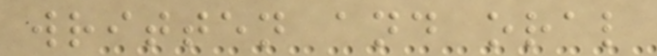written and oral
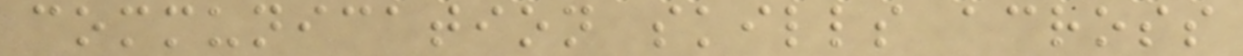communication skills across
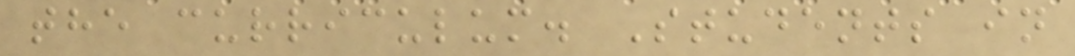the curriculum. Students in
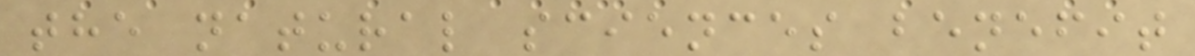the natural sciences benefit
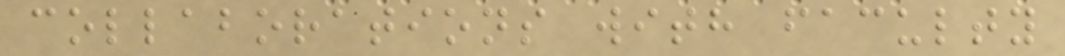collaborations with faculty
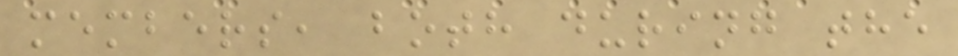members, both during the
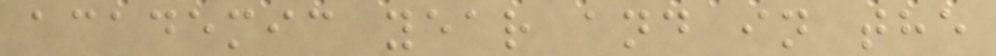academic year and in the
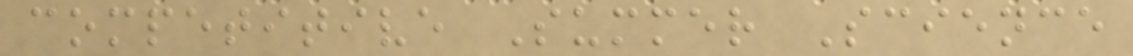competitive Summer Science
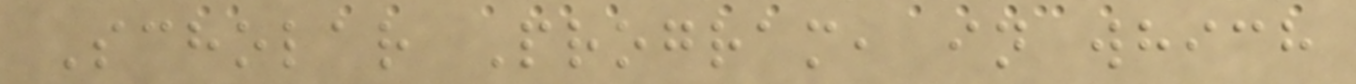Scholar Program, in which
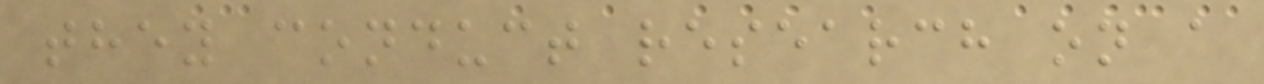they conduct research on a
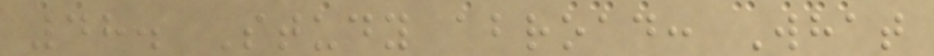48. Study abroad: What
